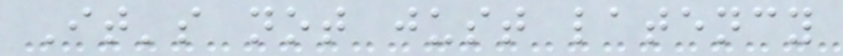It's not just latency
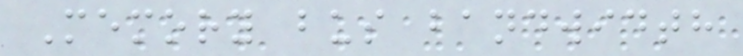Memory bus bandwidth
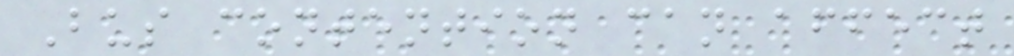Bus contention can affect
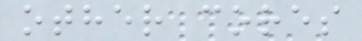other cores
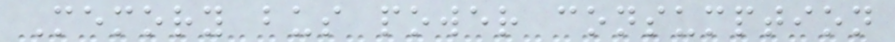Memory bus power consumption
